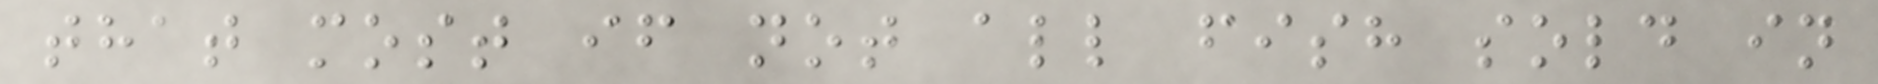that most if not all fish sold in
